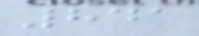841
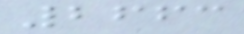2663
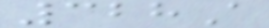328A
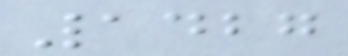1427
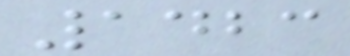1423
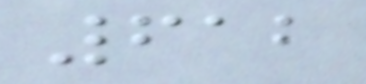612
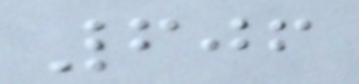606
